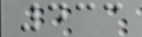433
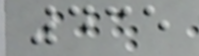435
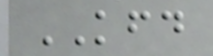KFD
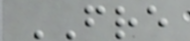FRE
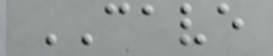CAVE
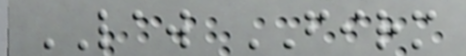LAW FIRM
